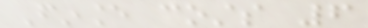Finance costs 6
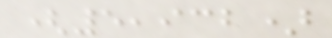(5,932)
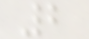2
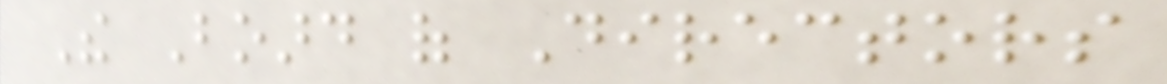The Board of Directors
